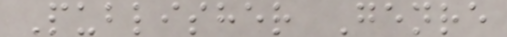Publisher Genre
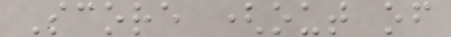Score (out of
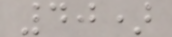40)
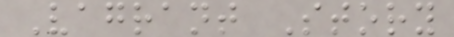Vagrant Story
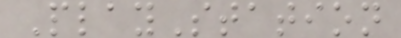PlayStation
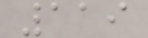119
